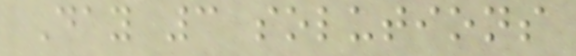Day 3 solutions
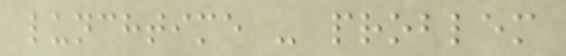lunchtime - problem
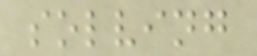solving
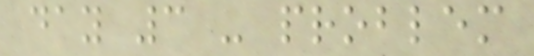day 3 - problem
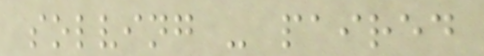solving - paired
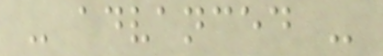- advanced -
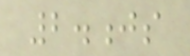2.js
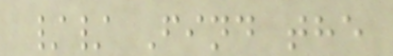// Find the
